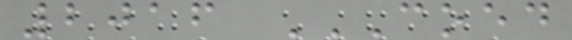2016 COED
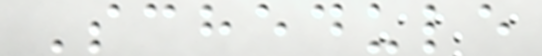Schedule
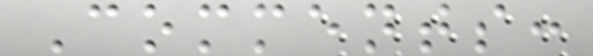Comments:
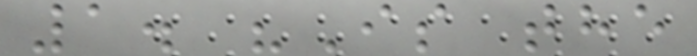1. "Is the
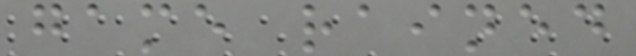game rained
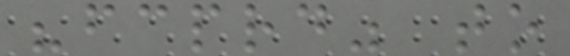"fcprd" to
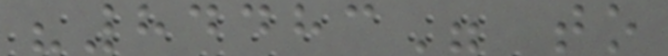"84483" to
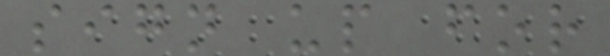sign up for
